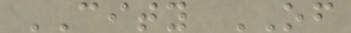CITY OF
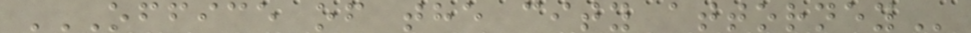OFFICE OF THE CITY ATTORNEY
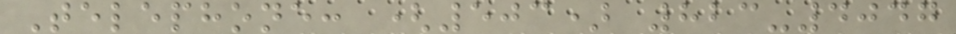Telephone: (503) 823-4047
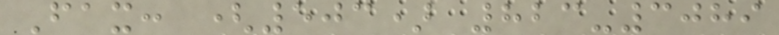Fax: (503) 823-3089
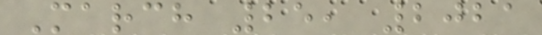March 25, 2021
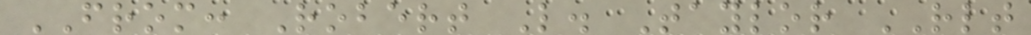FROM: Robert L. Taylor RLT
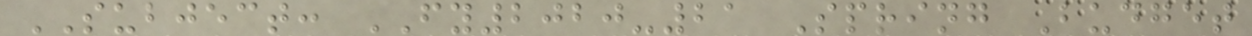SUBJECT: FY2020-21 Spring Budget
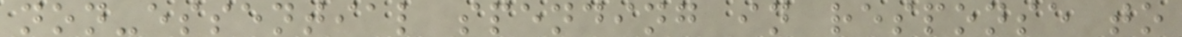non-essential spending in response to
